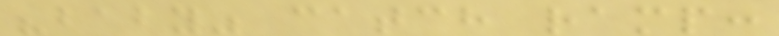"baby" catch ramp:
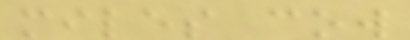miles cow
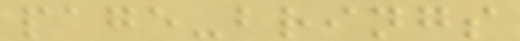page-brings
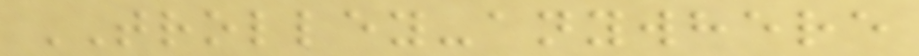TROLLEY-anywhere
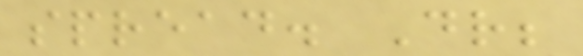spread. Dr;
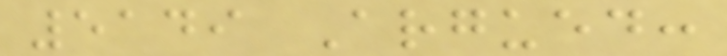5149 Argued:
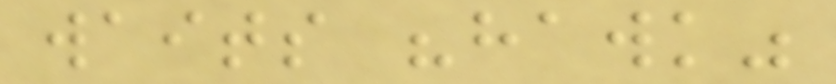waits "hawk"
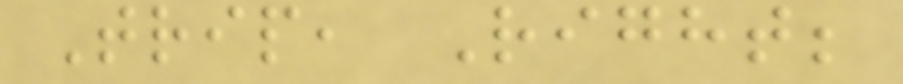Trip, Right;
